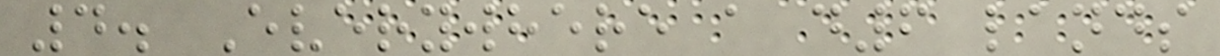4. Everywhere a d6 lands
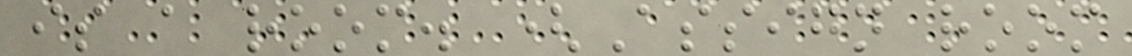is a room. (Assign room
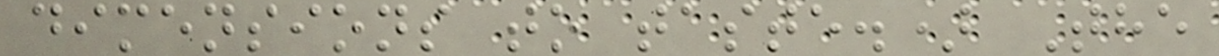dimensions to taste.) The
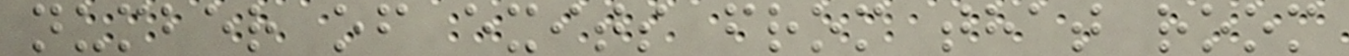number of exits from that room
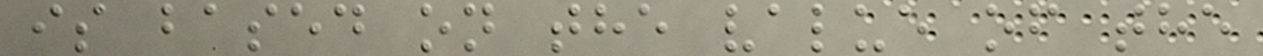is based on the value of the
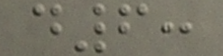d6:
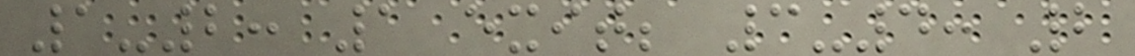1-2: 1 exit; 3-4: 2
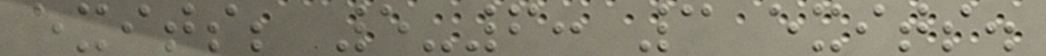exits; 5-6: 3 exits.
